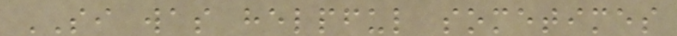SI was helpful sometimes
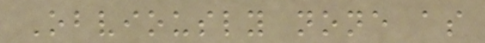Obviously none as
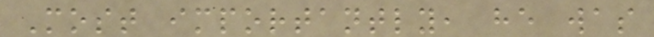Most importantly, he was
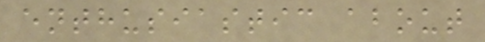enthusiastic about
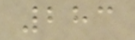283
